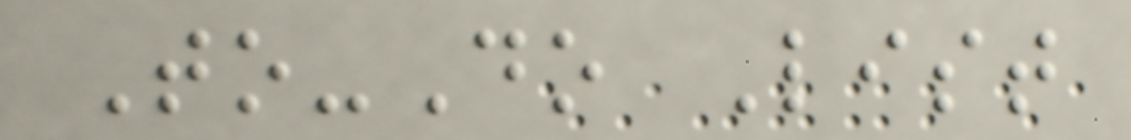To-Do List
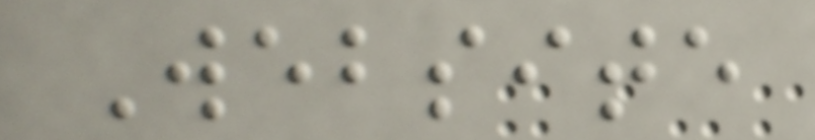Website
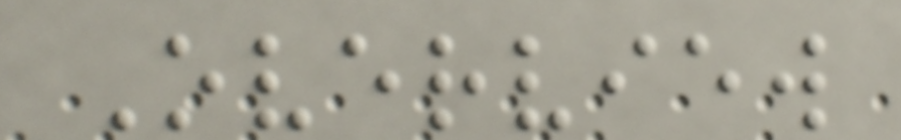Overview
